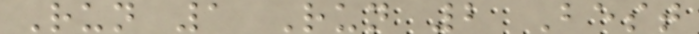Run 1 Run 2 Best
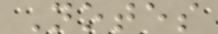Notes
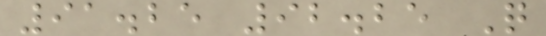91.25 92.25 Q
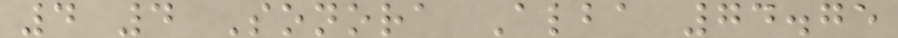4 4 Sonora Alba 74.75
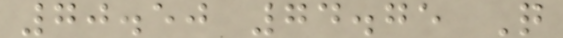70.50 74.75 Q
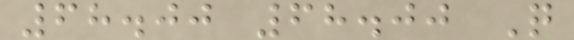68.00 68.00 Q
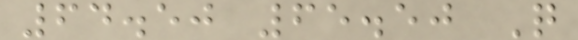64.50 65.50 Q
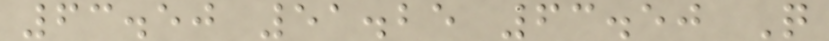63.50 51.25 63.50 Q
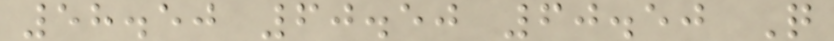58.50 60.50 60.50 Q
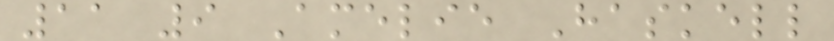11 9 Amelie Haskell
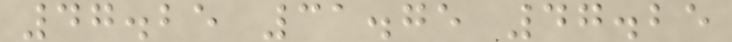47.25 31.75 47.25
